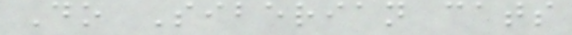Do Siberian cats
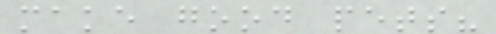make good pets?
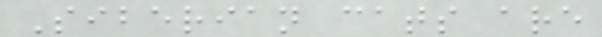Siberian cats are
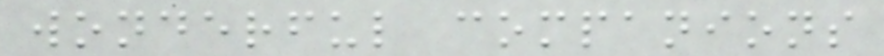wonderful companions
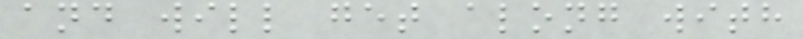and will get along with
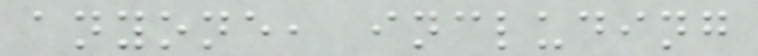anyone, including
